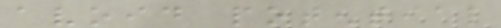avoid potential
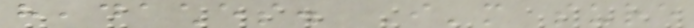headaches. I'm sure
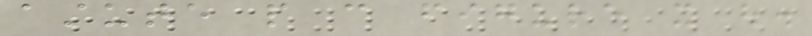astute people can figure it out.
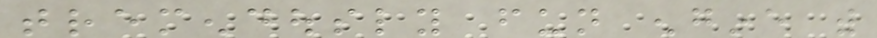tremendously fun engine with
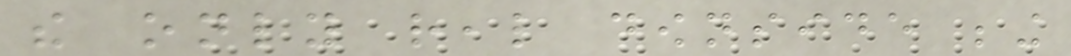the only real downside being
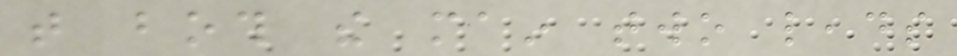that both the main two leads
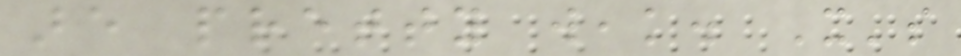are pretty weak. It's
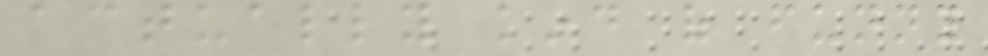actually kind of funny
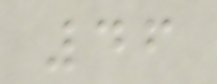46
